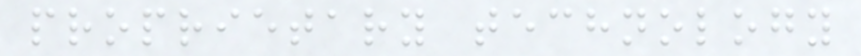proprietary technology
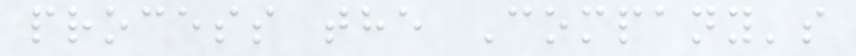process the Company's
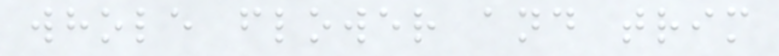whole flower and trim
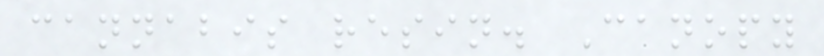cannabis resin. Canopy
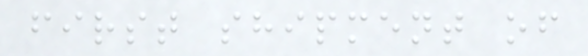first shipment of
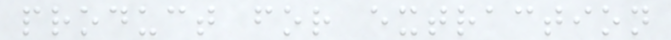product for extraction
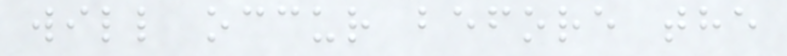will occur before the
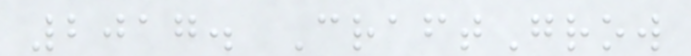2017. CraftGrow
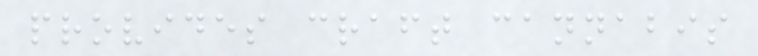provides craft cannabis
